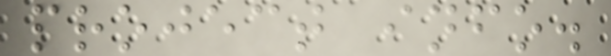project info.
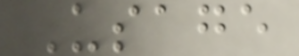Usage
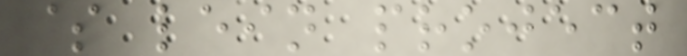$ lein project
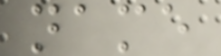name
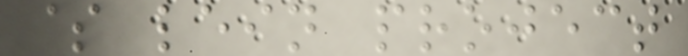$ lein project
